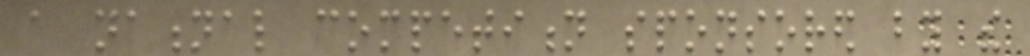a national competition sponsored by the
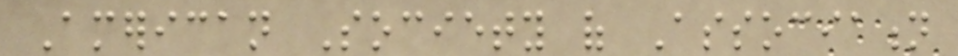American Society of Association
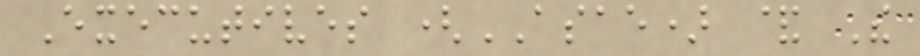Executives (ASAE) & The
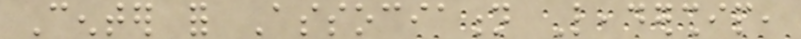Center for Association Leadership,
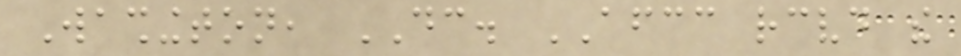Washington, DC. AFCC received the
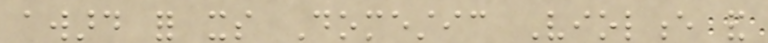award for its Domestic Violence and
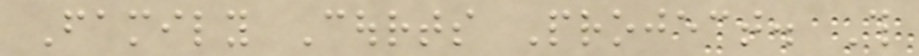Family Courts Project. This
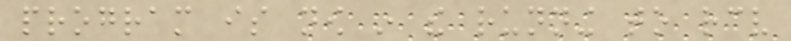program is now in the running to receive
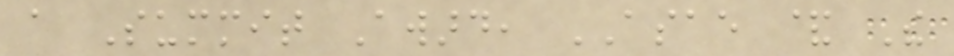a Summit Award, ASAE & The
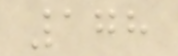178
